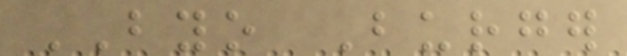BYO Burger
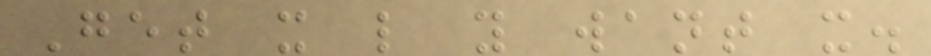Get it like you want it.
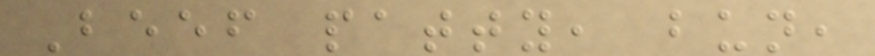Beef patty, bun,
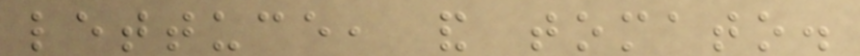lettuce, and tomato.
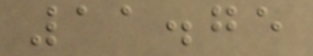11.75
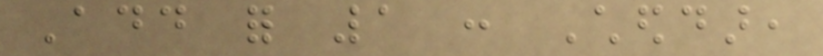Add for 1 : Cheddar,
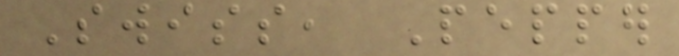Swiss, Pepper
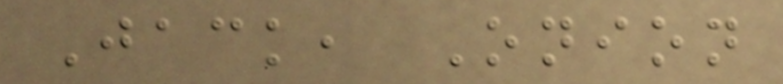Jack, Onion
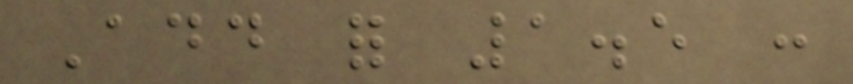Add for 1.5 :
